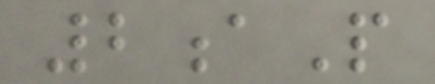2aP
